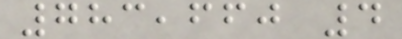783,660 4
